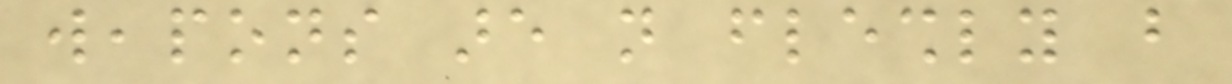weapons are not fleshly but
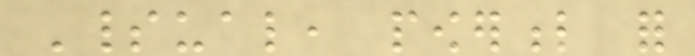Spiritual, powerful for
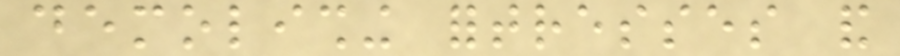demolishing fortresses and
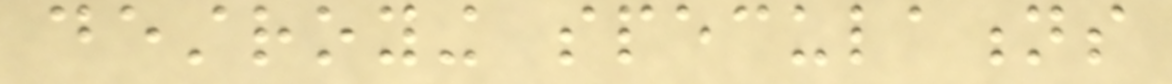destroying speculations
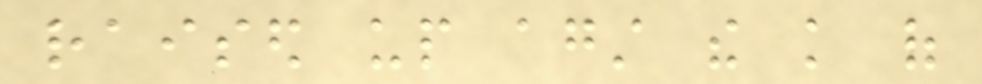raised up against the knowledge of
